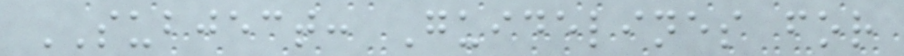SUBJECT: Guidelines for
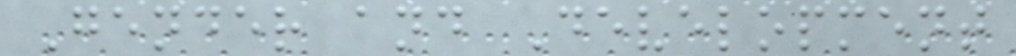Gender and Development
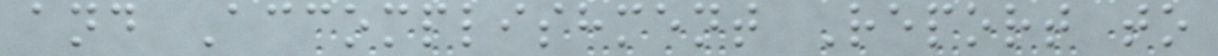and Accomplishment Report to
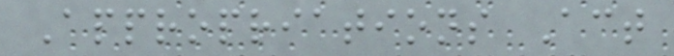Appropriations Act
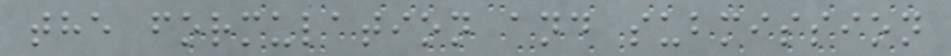the formulation and submission
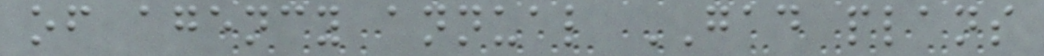of agency annual GAD plans
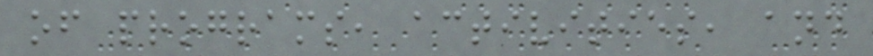of programs, activities, and
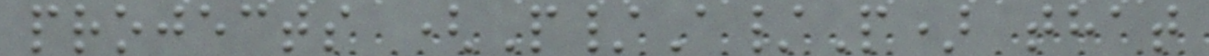projects (P/A/P) that
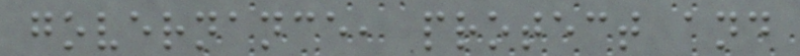governance, protect and
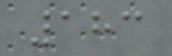183
